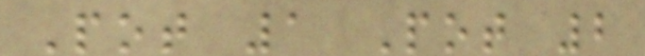Pot 1 Pot 2
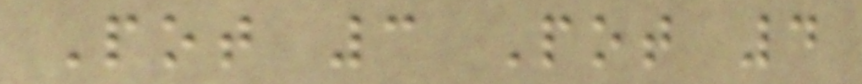Pot 3 Pot 4
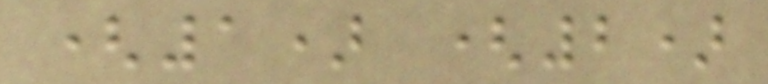(1) (2)
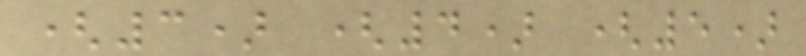(3) (4) (5)
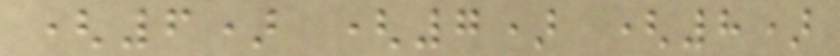(6) (7) (8)
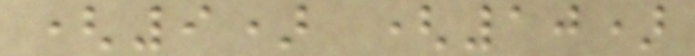(9) (10)
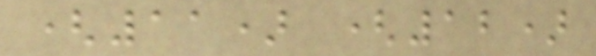(11) (12)
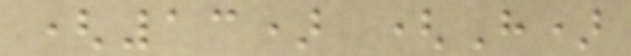(13) (H)
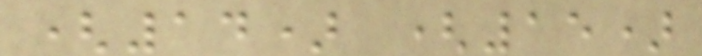(14) (15)
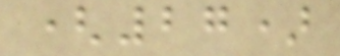(27)
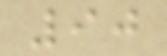90
